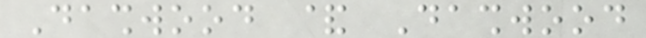Dashwood & Dashwood
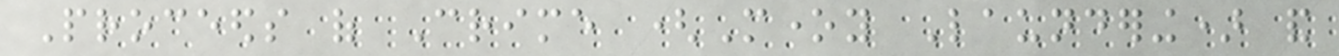Proceeds of Crime (Money Laundering) and
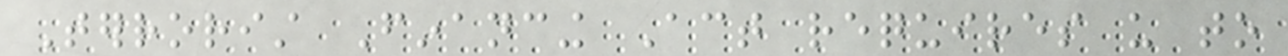Terrorist Financing Act requires us to
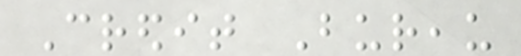Credit Bureau
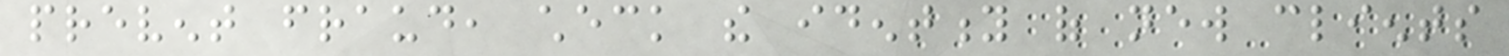prevent fraud, check the identity of new clients
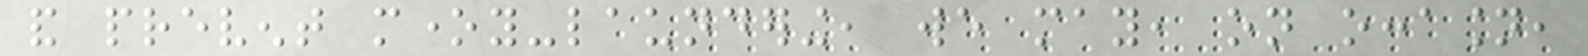and prevent money-laundering, we may, on occasion,
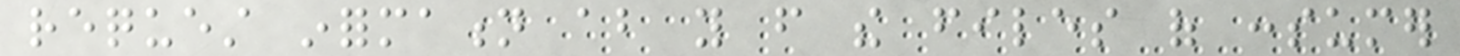request information about you from the files of consumer
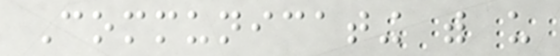Communicating with us
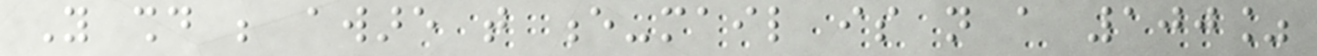You should be aware that e-mail is not a 100%
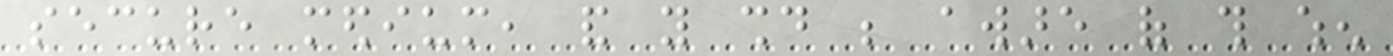secure medium, and you should be aware of this when
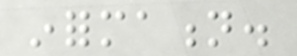information.
